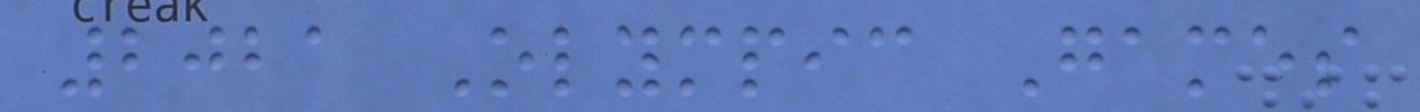2021 Olympic Games
